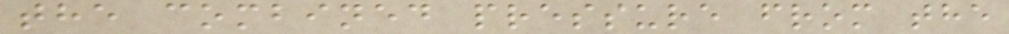the combined pressure from the
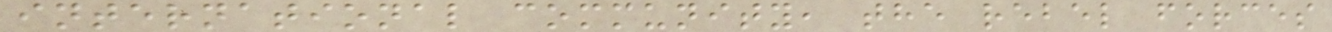international community, the rebel forces
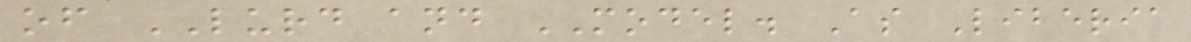of LURD and MODEL. As Liberia
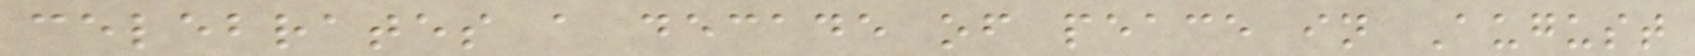celebrates a decade of peace in August
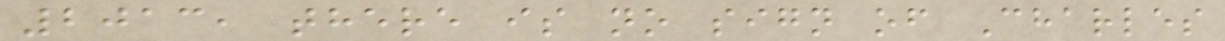2013, there is no sign of Charles
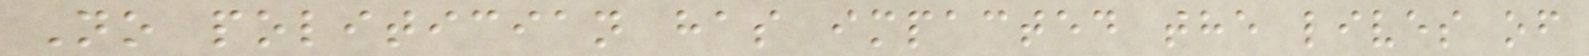No politician has impacted the lives of
